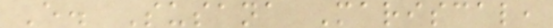E. Susana Mariscal,
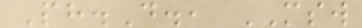Ph.D., MSW
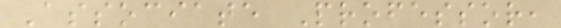Associate Professor,
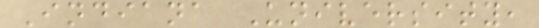Indiana University,
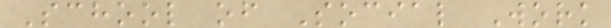School of Social Work
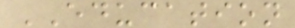EDUCATION
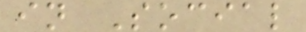in Social
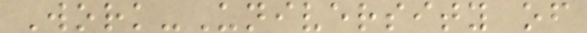Work-University of
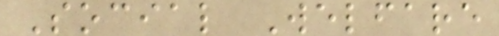Social Welfare
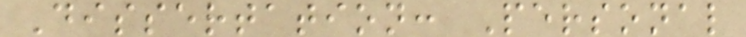Dissertation: Personal
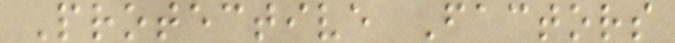Protective Factors
